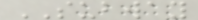SUBWAY
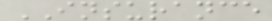INSURANCE
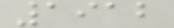1912
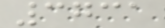3731
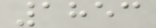1853
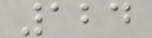124
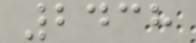2438
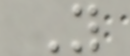Y
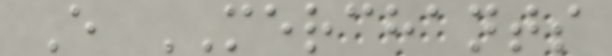E MERCHANTS
